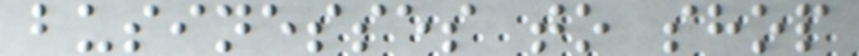businesses to shop
